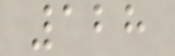128
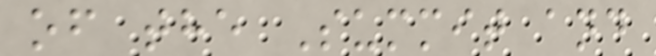of the Summit and
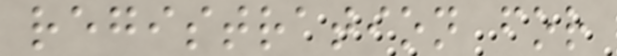registration for
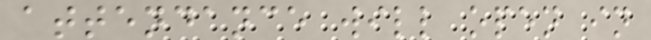attendance will open in
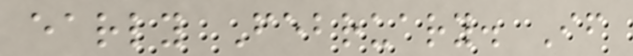early February. If
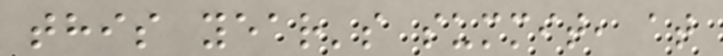this year's summit, at
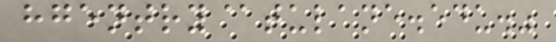hgentry@tulane.edu."
